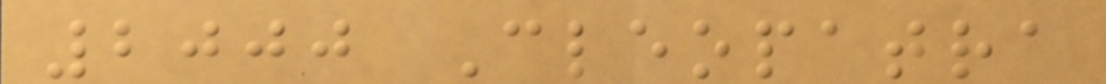2000 Cleopatra
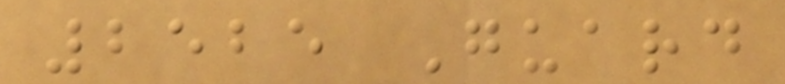2525 Guard
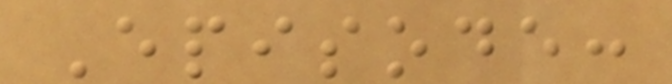Episode:
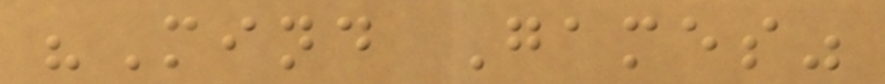"Mind Games"
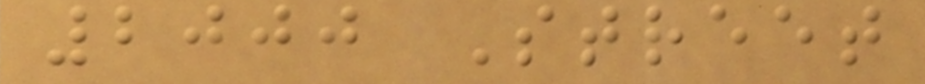2000 Street
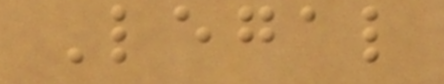Legal
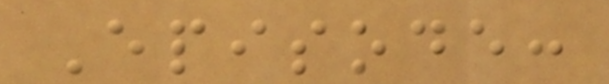Episode:
